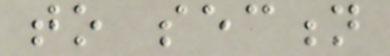to section
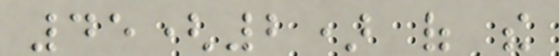45(2) of the
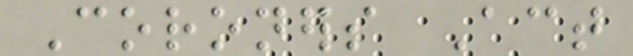Coroners Act
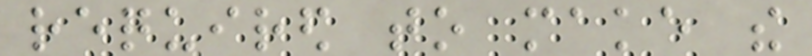required to make the
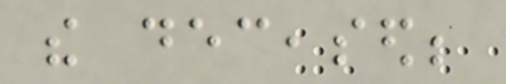the deceased;
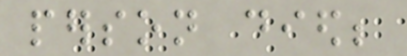person died;
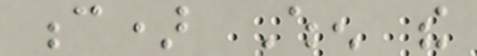c) When the
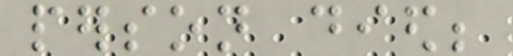person died;
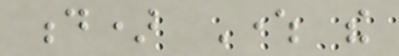d) Where the
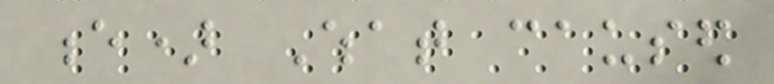e) What caused
